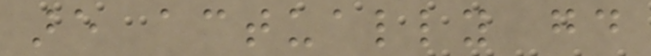are actually good
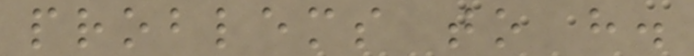problems to have.
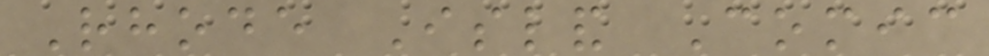Rhode Island Comic
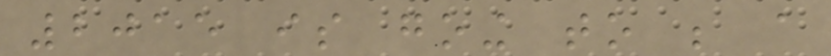2015 is going to be a
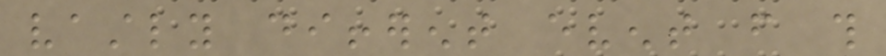vastly different event from this
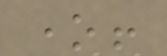one!
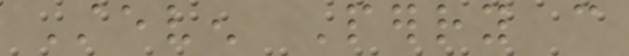Steven Perry can
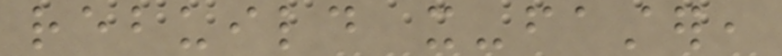rebuild it-faster,
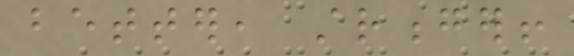better, stronger!
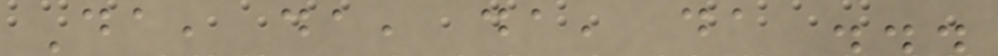Da, da, da, da ...
